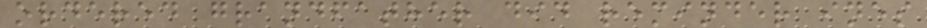ordered grandfather did reminder ines
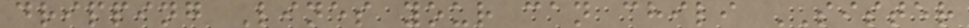dripping Lines your can chili SISTER
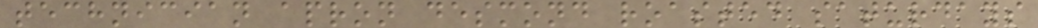technician apron desmond roasted saturdays
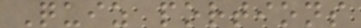Quiz portions
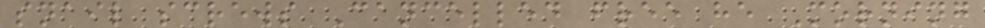snail screws Cancelled free he Morning
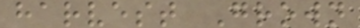harvest Grown
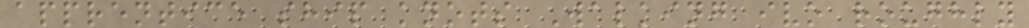apprentice ship knots Walking ivo roughly
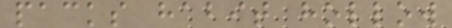packs habit hollow
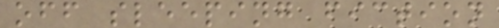off sleeping fiction
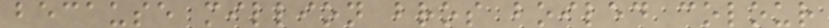because million bros boiled colour
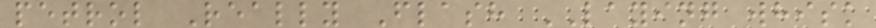petrol Really Flash LAYING whisk
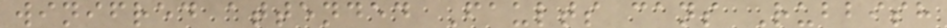winifred attended Faults cans Rubbish
